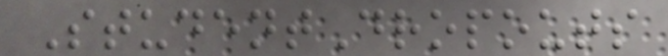StudentDropouts
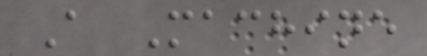A Machine
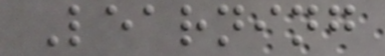Learning
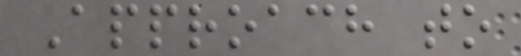Approach to
